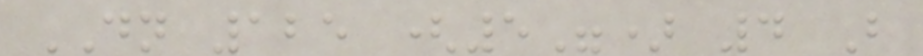DN 125 (5") 4 B
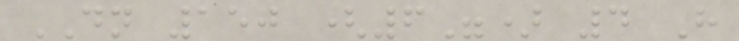DN 150 (6") 4 H
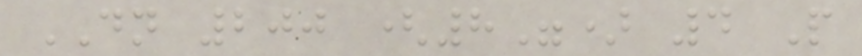DN 200 (8") 4 P
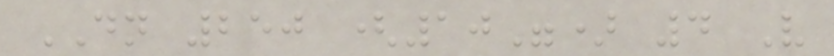DN 250 (10") 4 V
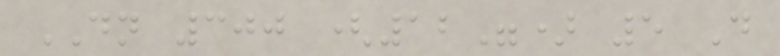DN 300 (12") 5 D
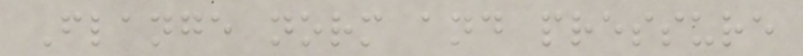Flange norm and pressure
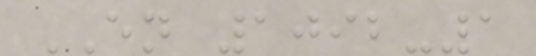EN 1092-1
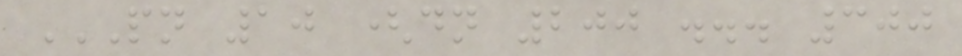PN 10 (DN 200 ... 300
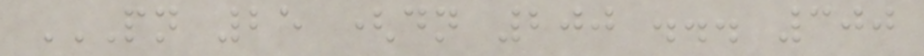PN 25 (DN 200 ... 300
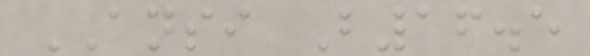ANSI B16.5
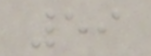59
